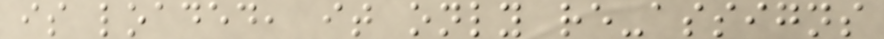is loaded, it only re-assigns
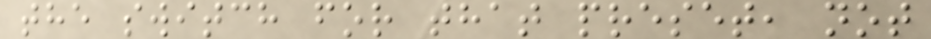the switch for that preset, not
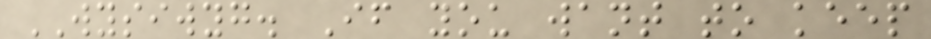WYSIWYG. If you want to keep
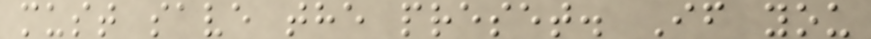must save the preset. If you
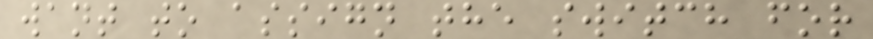want to assign the switch for
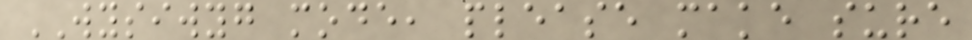WYSIWYG mode, please make sure
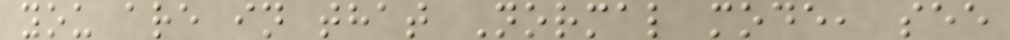you are in that Normal mode, see
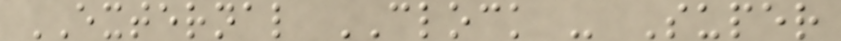EXTERNAL CLOCK - Super
